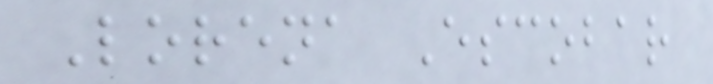Lorena Escobar
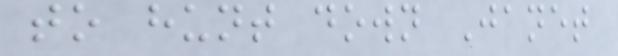to hunt down Janet
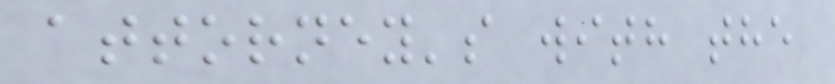attorney's with the
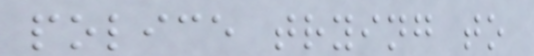police trying to
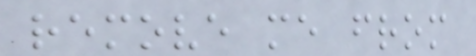remove me from
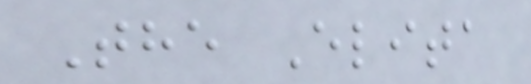The Elita
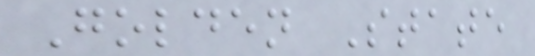Golden State
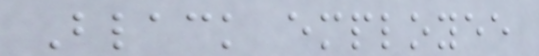Black employee
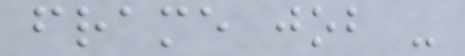frame job -
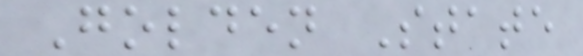Golden State
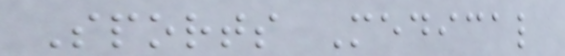Sports Medical
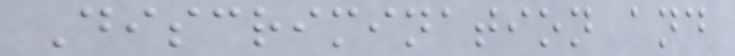Discrimination and
